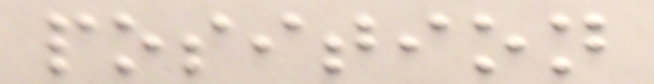position
